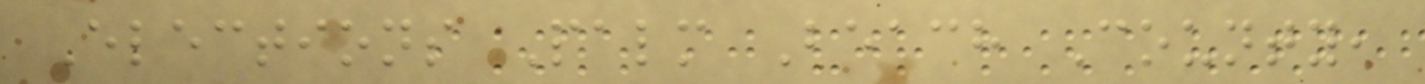Elections Palm Beach County,
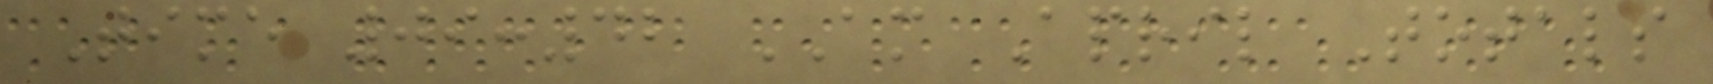Time 09:42 AM April Totals
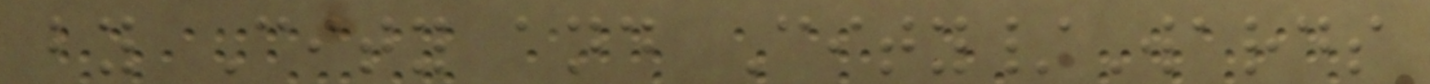by City and City/Wards
